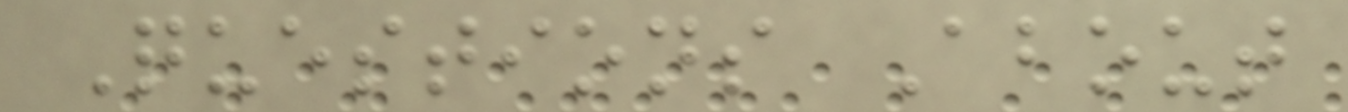Questions About
